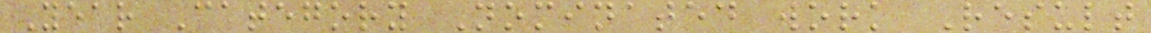Year Category Nominated work Result
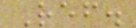Ref.
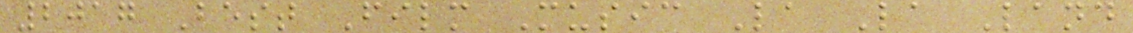2017 Best Film Music La La Land
